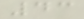43
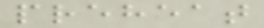preheat
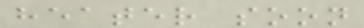heater soon
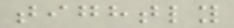tightly
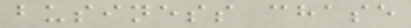business chase
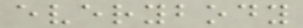everybody
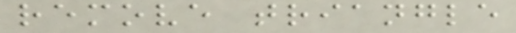remove triangle
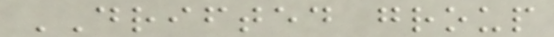DRIFTED group
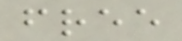free
